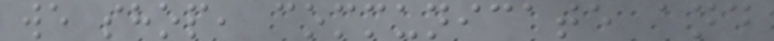we shop, communicate and
